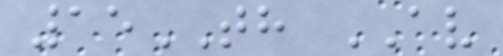15TH AV
